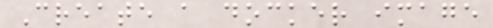Create a docker image
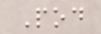Pod
